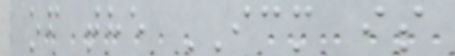of the ICM is
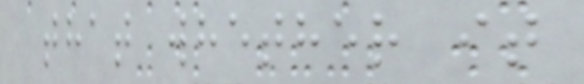that whether it
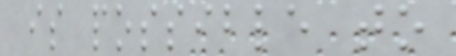is possible to
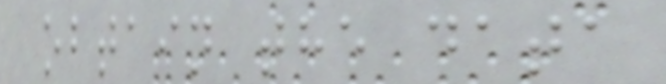obtain the data
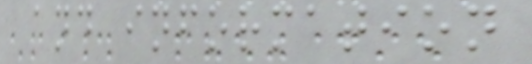and information
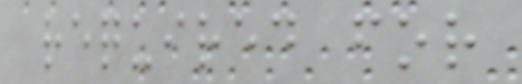required for
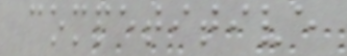competitive
